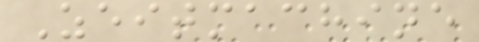Zeitmachine
